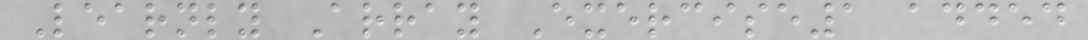Learnly Array Exercise1 added
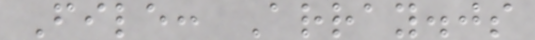File: Array.js
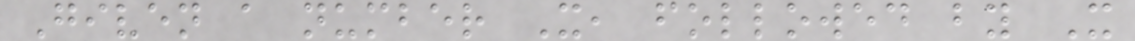Given a number X, followed by X
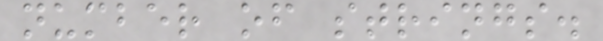number of strings.
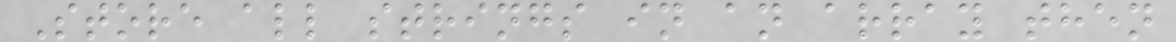Store all strings in an array then
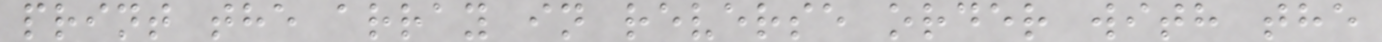print the array in reverse order with the
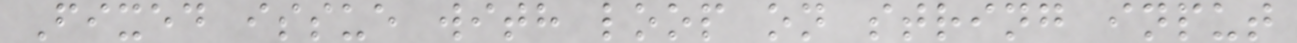Fixed issue with loop on string input
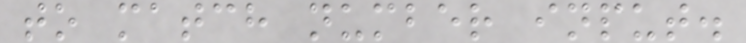to match number input.
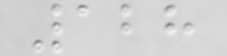128
